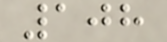108
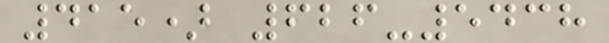415) 626-5438
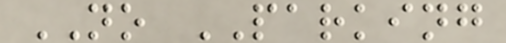NO PARKING
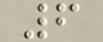6
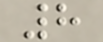8
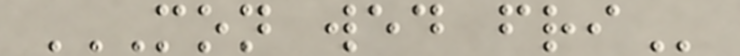MON WED FRI
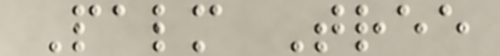Palm Tree
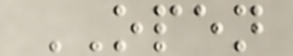OPEN
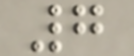7
